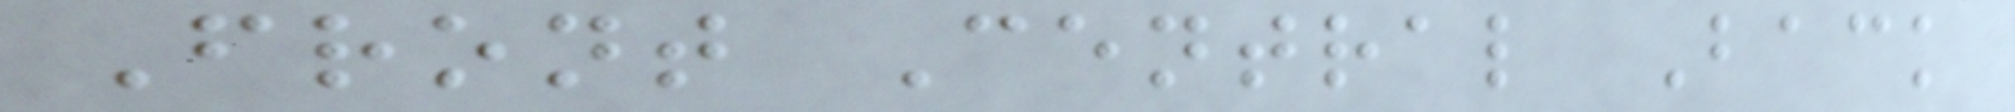Front Central Back
